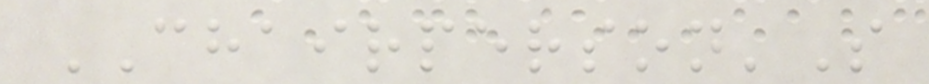CHAIRPERSON'S
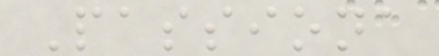Passiona
